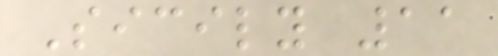Sicily 11
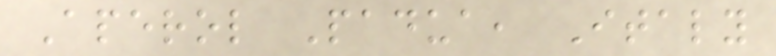Aperol Padua, Italy
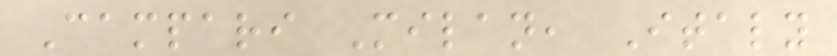Campari Milan, Italy
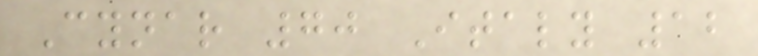Cynar 70 Italy 12
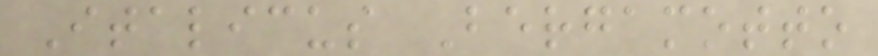Italicus Bergamotto
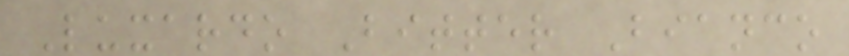Luxardo Bitter Bianco
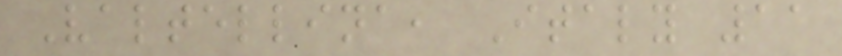Valtellina, Italy 11
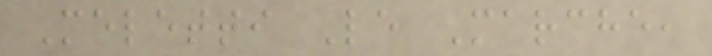Meletti Le Marche,
